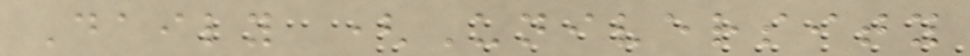Daily (University
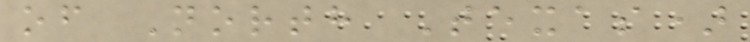of North Texas)
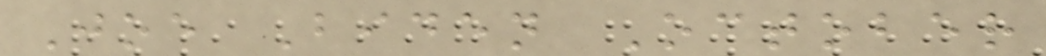Joe Biden October
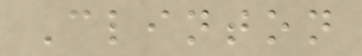Clinton
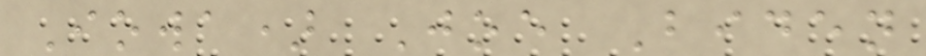Iowa) Joe Biden
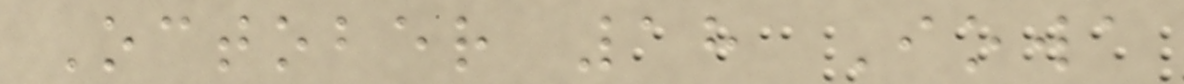October 18 Iowa
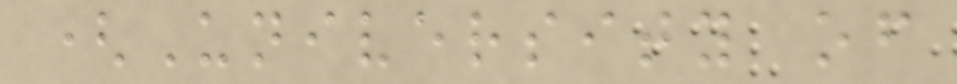(University of
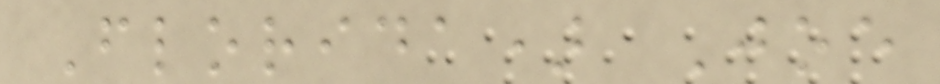Florida) Joe
